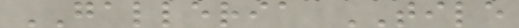GALLERIA TILE
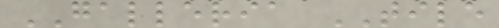GALLERIA TILE
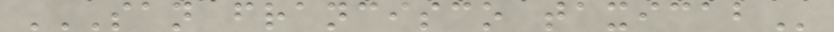SAN FRANCISCO TAXICAB
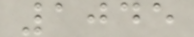1045
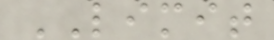LIMIT
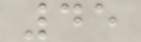45
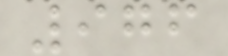976
